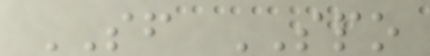SF SPO
